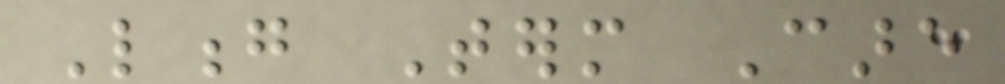Long Term Care
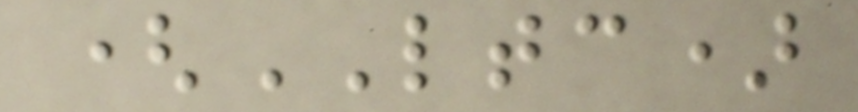(LTC)
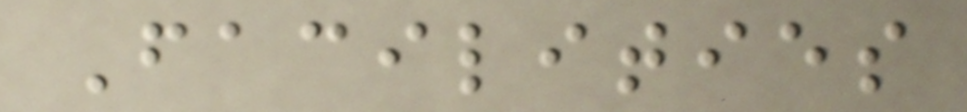Facilities
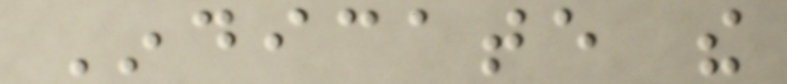Indicate the
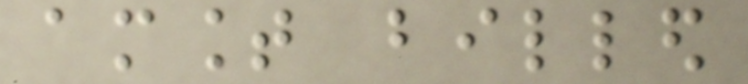amount billed
